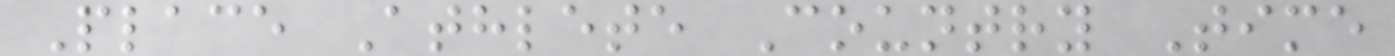Place Athlete Country Time
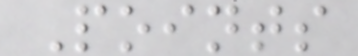Points
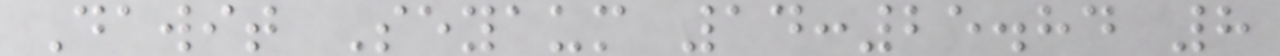Dawit Seyaum 14:25.84 8
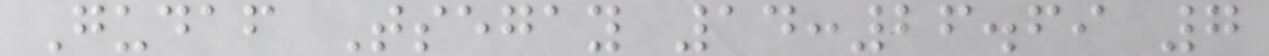Gudaf Tsegay 14:26.69 7
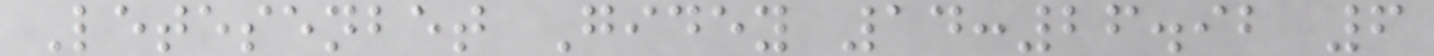Letesenbet Gidey 14:26.92 6
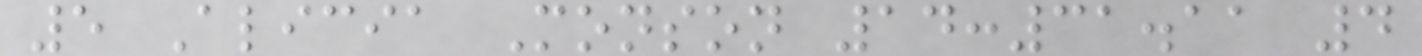5 Alicia Monson 14:31.11 4
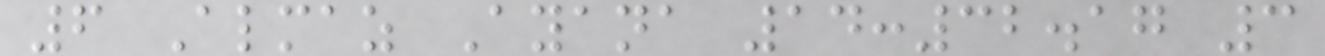6 Almaz Ayana 14:32.17 3
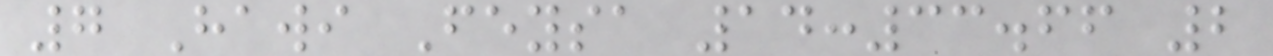7 Hawi Feysa 14:33.66 2
